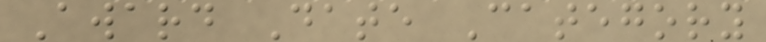Award Date Category
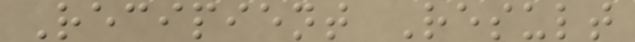Recipient Result
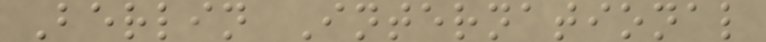Berlin International
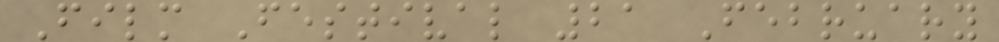Film Festival 21 February
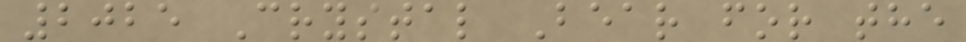2025 Crystal Bear for the
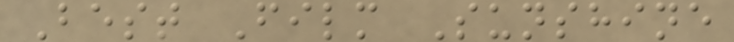Best Film Sunshine
